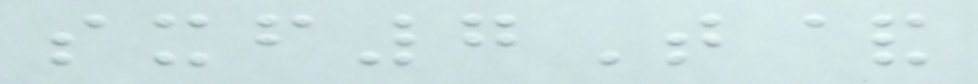sxf7T&
